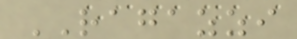RAGAZZI
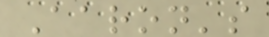Aaron's
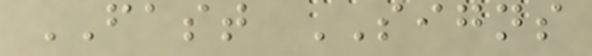FAST SIGNS
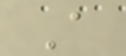A
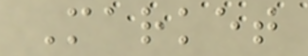Market
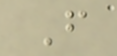F
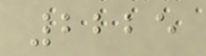2225
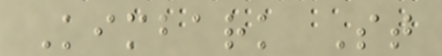Kimbark St
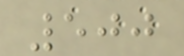500
